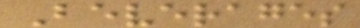Beverages
